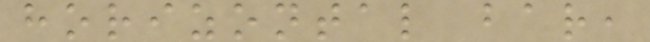horizontal bar,
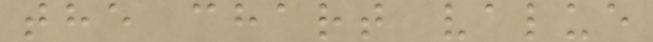the chart value
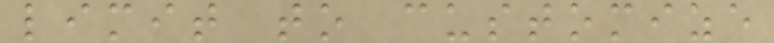limit to customize
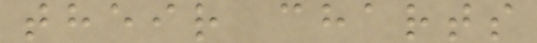their charts
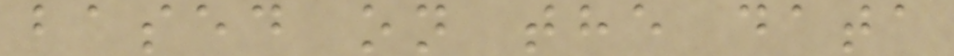based on the data
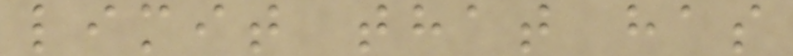limit that has
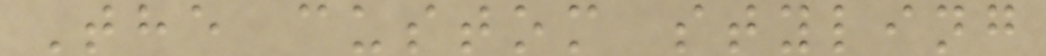The custom styling
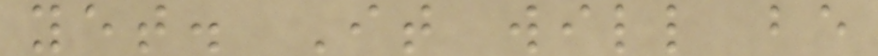yet. It will be
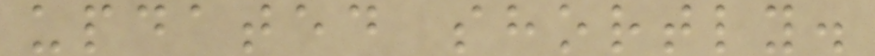updated shortly.
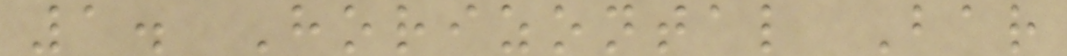1. Horizontal Bar
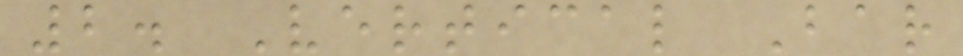2. Vertical Bar
